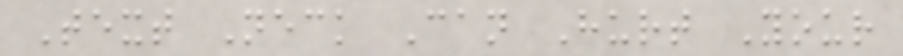Text Neck Can Hurt Your
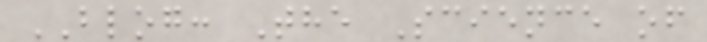BLOG: The Science of
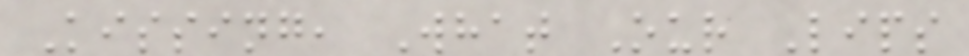Kissing, What Our Lips
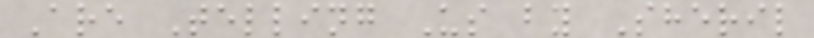Are Telling Us by Sheril
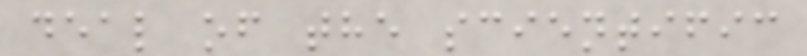deal of the scientific
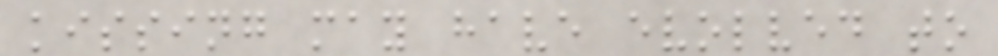kissing may have evolved to
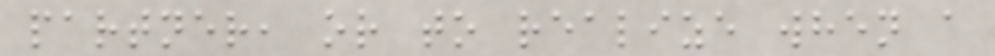partner, or to realize when a
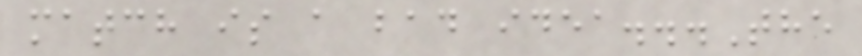match is a bad idea...The
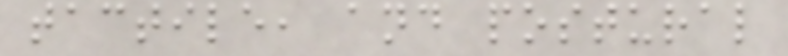tactile, and postural
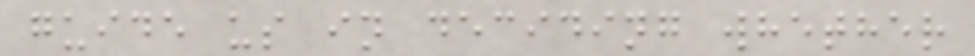guide us in deciding whether
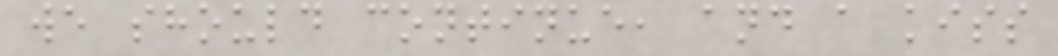we should continue, and a kiss
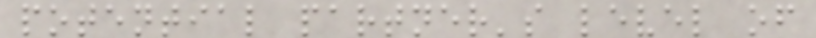potential partner's level of
